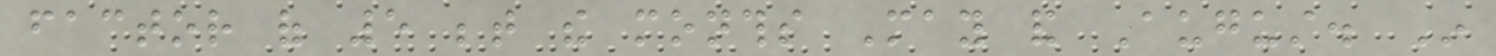factor of 5 between the months May and August. In
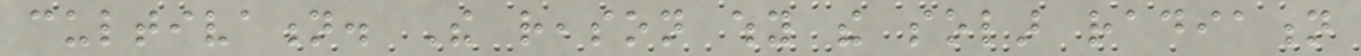cultivation. The reason why the solar radiation
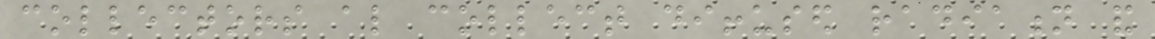collectors also collect diffused radiation and
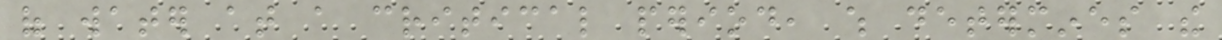of water at a critical period, which determines the
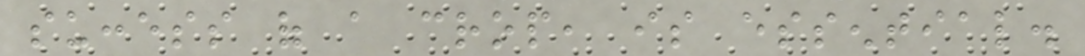success of a crop, is essential.
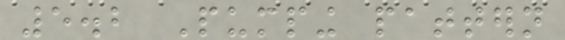5.2 Pumping pattern
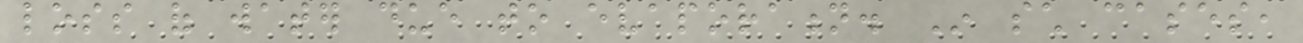loss of water due to evaporation. In such cases,
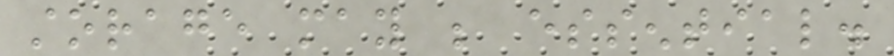storage may be essential.
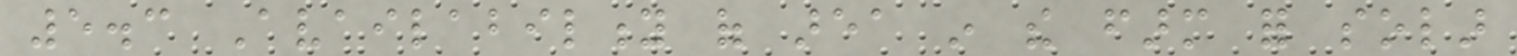5.3 Availability of area in the farm for solar
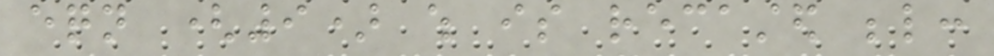eqn (9) which is recasted below:
